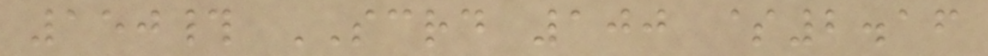150# SCRD 100 $2.16
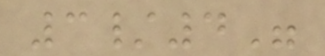3/4"
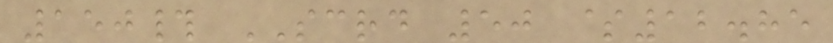150# SCRD 50 $12.85
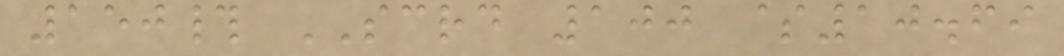150# SCRD 100 $10.69
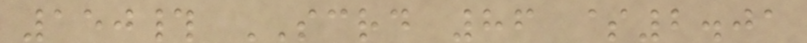150# SCRD 86 $2.01
